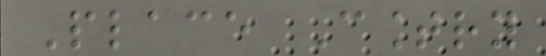Place Country
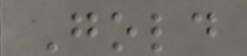Gold
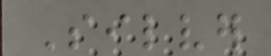Silver
